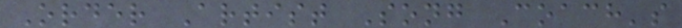Order Artist Song Coach's
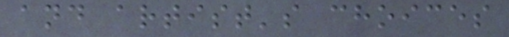and artist's choices
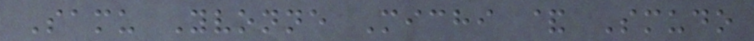Samu Yvonne Michi & Smudo
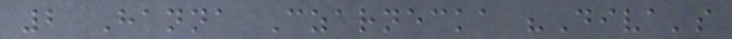2 Hanna Czarnecka "Diva's
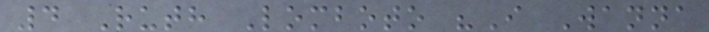4 Ruth Lomboto "I Wanna
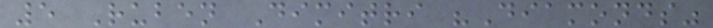5 Ruben Dimitri "Diamonds"
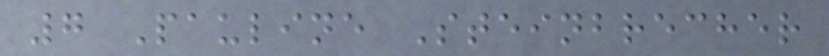7 Pauline Steinbrecher
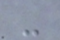-
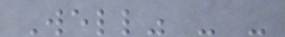Well" - -
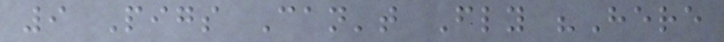9 Pigs Can't Fly "Here
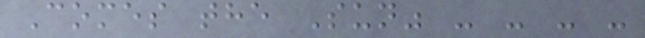Comes the Sun" - - - -
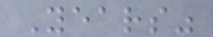Years"
